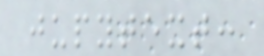jupytext:
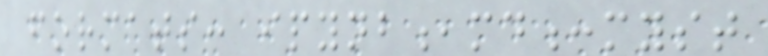formats: ipynb,md:myst
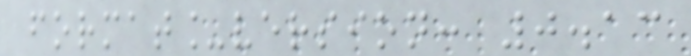format_version: 0.13
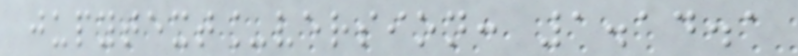jupytext_version: 1.14.1
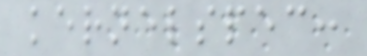kernelspec:
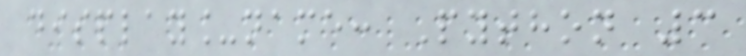display_name: Python 3
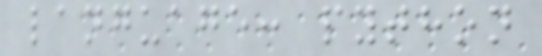language: python
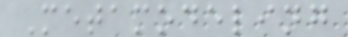Metamodeling
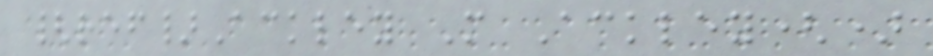{ref}Ackley M Ackley()
